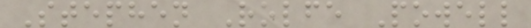Stephen Rolfe Powell
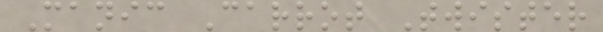Manic Carrot Twister
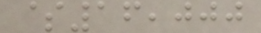$16,000
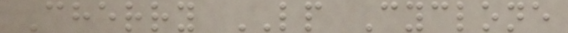Cherry LP Cyclone
